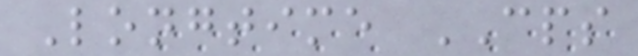Longtime CPS
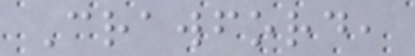Crawford,
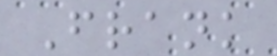Frank
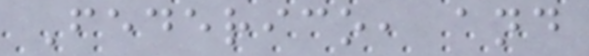Federico, and
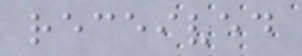received
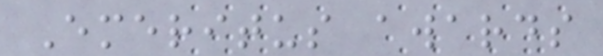Emeritus awards
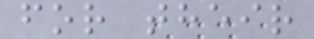for their
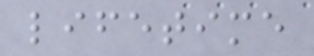lifetime
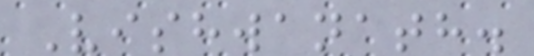Vishwanath.
